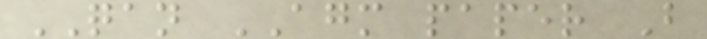QAN AGM paper B
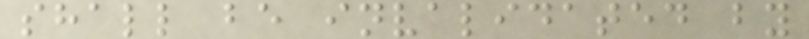shall be invalidated by
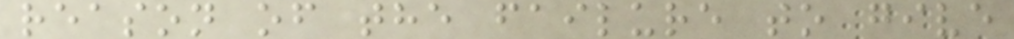reason of the failure to give
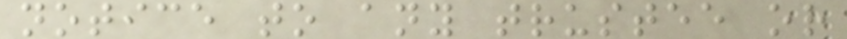notice to any trustee or
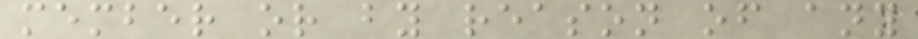member or by reason of any
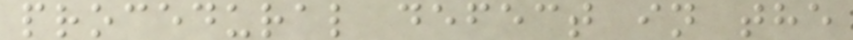procedural defect in the
